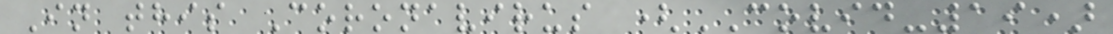In this Coronavirus (COVID-19)
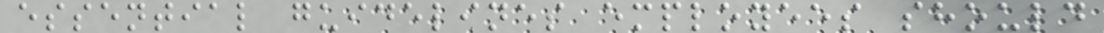essential guidelines employees should
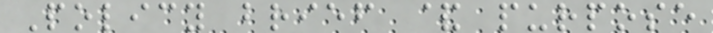Policy brief & purpose
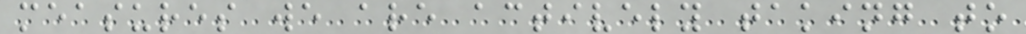measures we are actively taking to
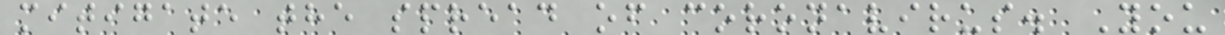mitigate the spread of coronavirus. You
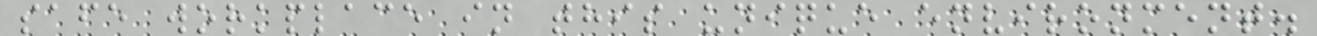safe workplace in this unique environment.
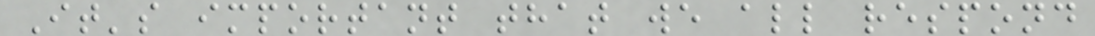It's important that we all respond
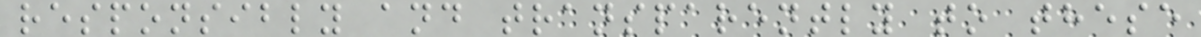responsibly and transparently to these
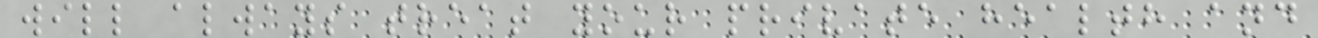will always treat your private health and
